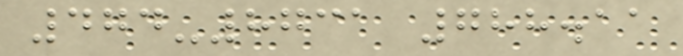474-8731 788.11
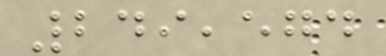249,574
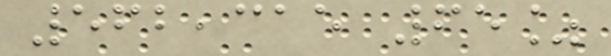562,315 65%
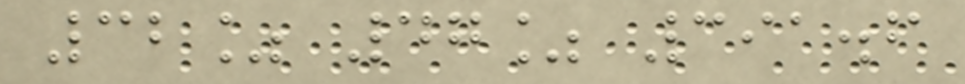32% 47% 391.6
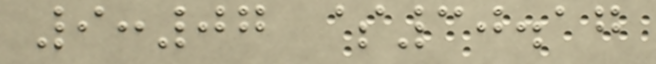9:07 $30.17
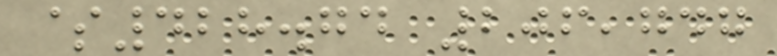$428.74 206,747
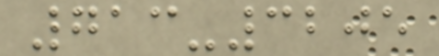713-3205
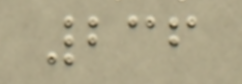236
